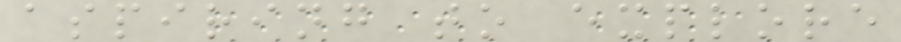aspiring to explore
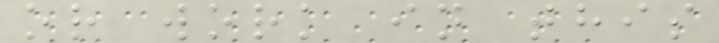or work in this
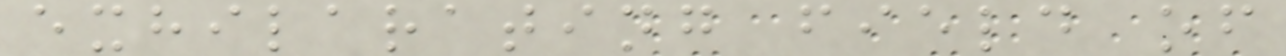exhilarating field of
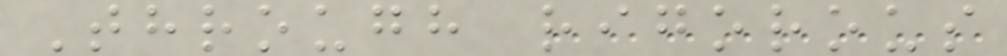Through rigorous
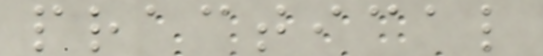practical
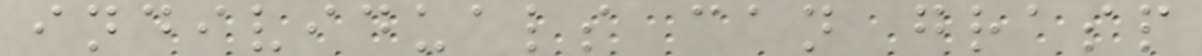individuals can grasp
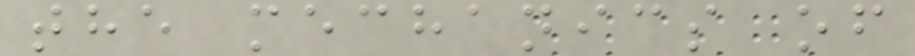the mechanics of
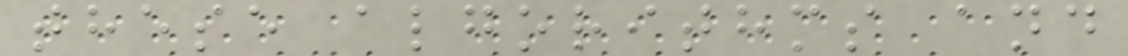these algorithms and
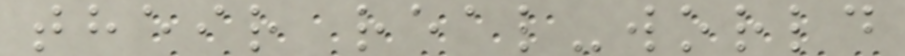their real-world
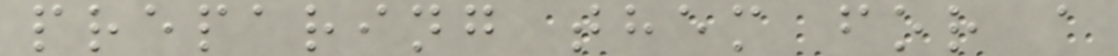preparing them for a
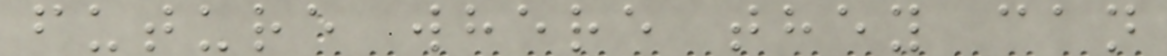future where they can
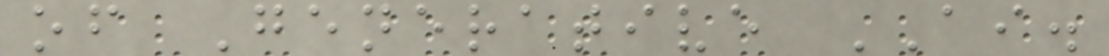of Generative AI.
